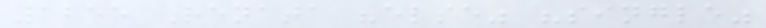1255 Renata "else" "single"
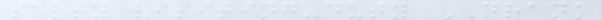salty visiting-duty DRANK
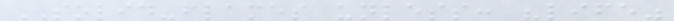SOLID-flames unless: "life"
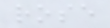rose
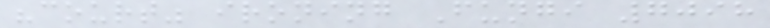"court" ironing Fungi 7098
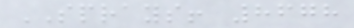SPRAYS! 8678
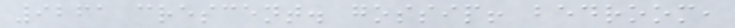9261 crescent. gossip! bedroom,
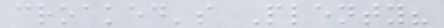croaked's Plenty?
